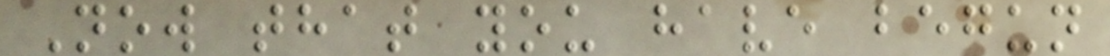Now that you have begun
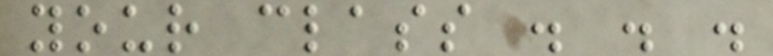your class . . .
